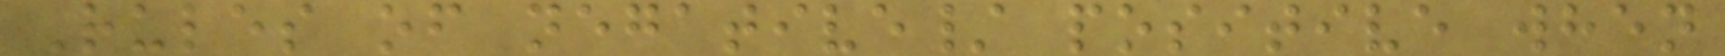Rules of negative/ positive when
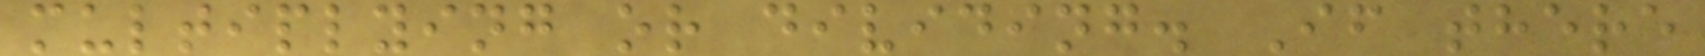multiplying or dividing. If there
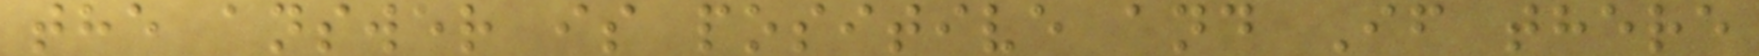the answer is positive and If there
